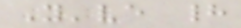You've had
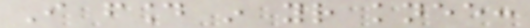I found in your knee:
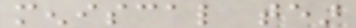meniscal tear
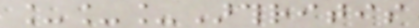___Arthritis
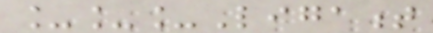___Ligament
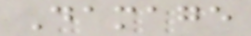Damage
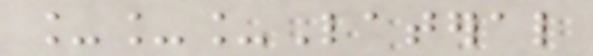___Lateral
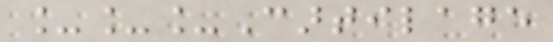___Cartilage
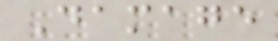Damage
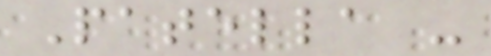Patella -
